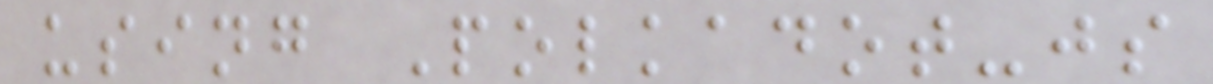using Polkadot-js
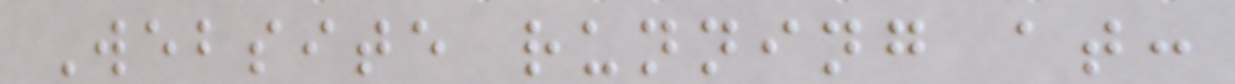Website running at:
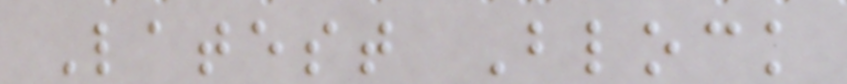Latest Block
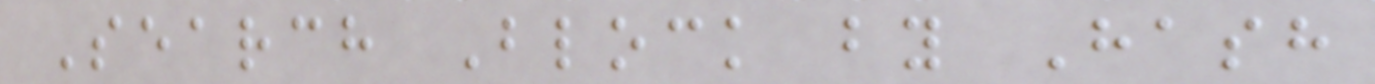Search Block by Hash
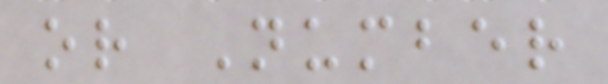or Number
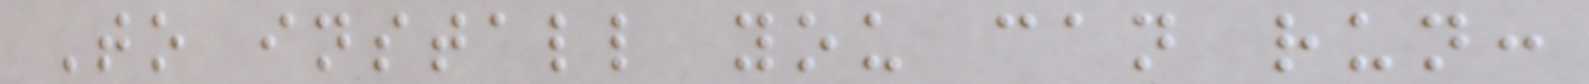To install you can run:
